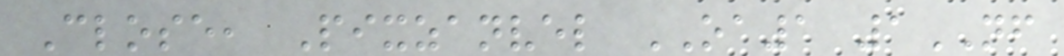Close, Pixzanvel OA1 1NF
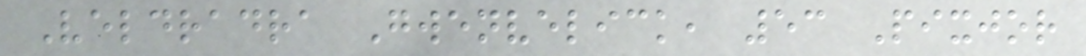Veldradra Gwenvelick, 53 Pixjor
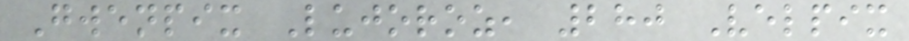Gwenpix Lujoroz, 280 Velpix
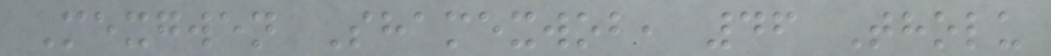Mexgwen Shamexwob, 46 Tholu
